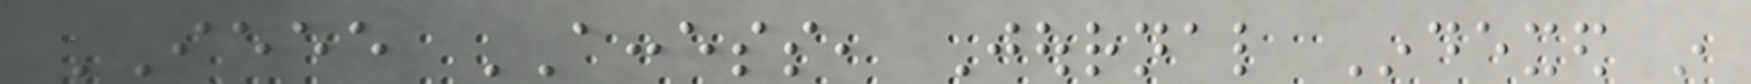IEEE ACCESS, Journal Indexed in
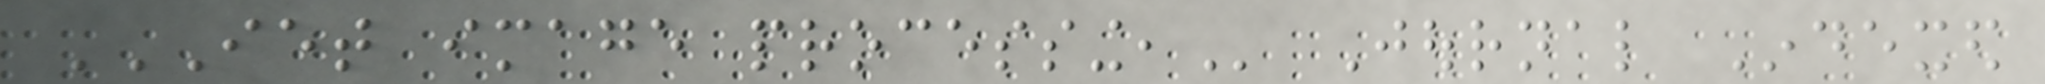IET IMAGE PROCESSING, Journal Indexed
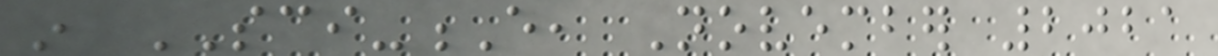in SCI-E, November 2021
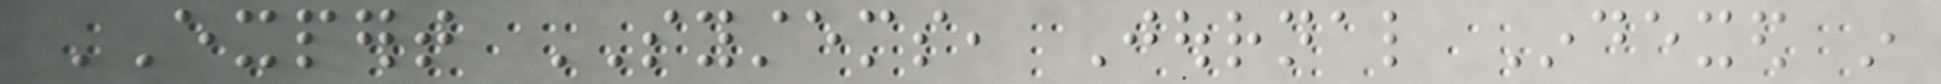EXPERT SYSTEMS, Journal Indexed in
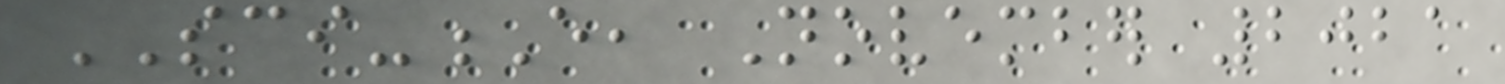SCI-E, November 2021
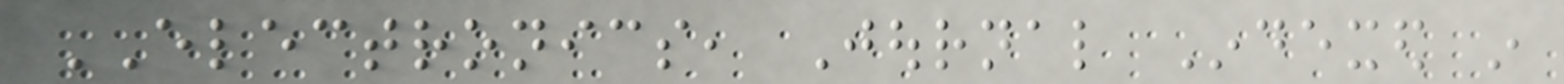ELECTRONICS, Journal Indexed in
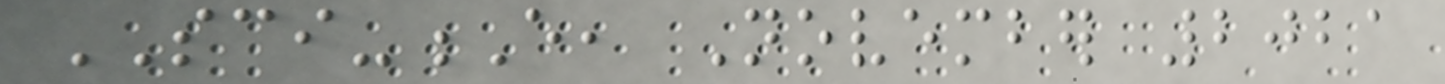SCI-E, November 2021
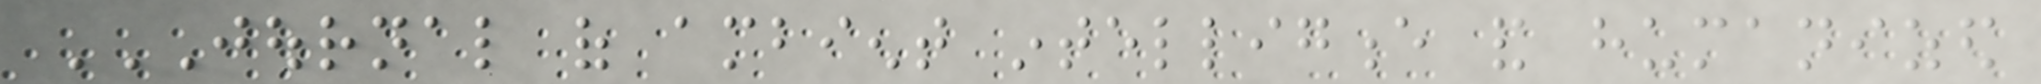JOURNAL OF AMBIENT INTELLIGENCE AND HUMANIZED
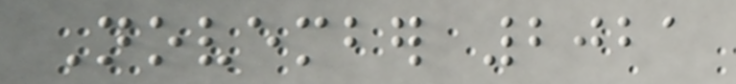November 2021
